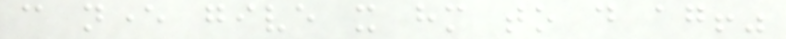can never give it him to do again!"
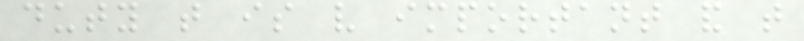duty that is very important and that
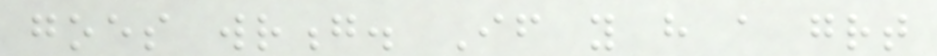goes wrong. If you have a great
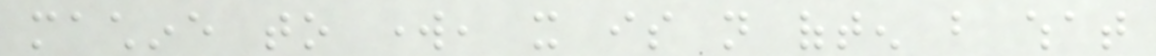machine to work, it is not often but what
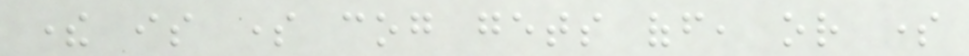there is some cog gets off, or some
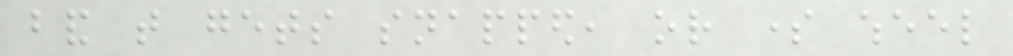band that gets snapped, or some wheel
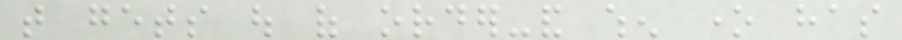that gets out of order-and when one has
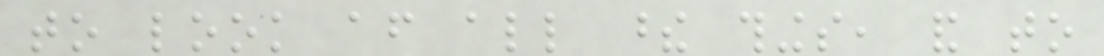to look after all these things, and to
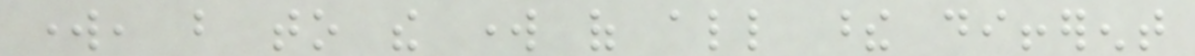work, but to the work of all these different
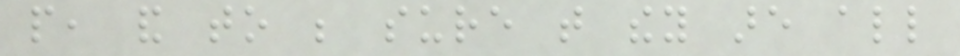people, and to be sure that they are all
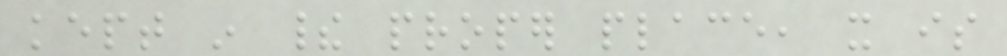kept in their proper place, it is
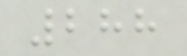288
